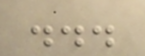...
